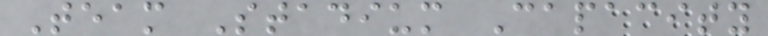Team Stadium Capacity
